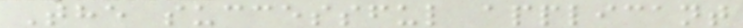The successful applicant
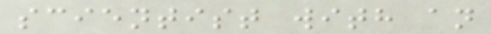scientist with an
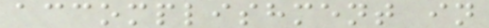accomplishment in
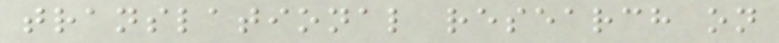translational research on
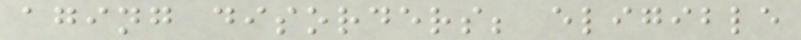aging disorders; eligible
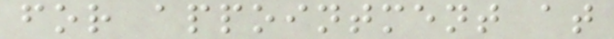for appointment at
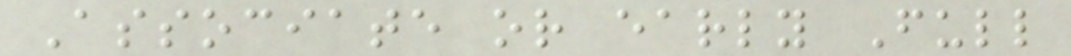Associate or early Full
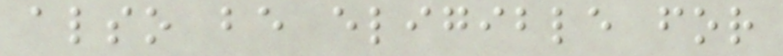also be eligible for
